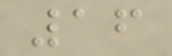16
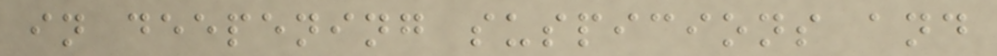in deepening suspicions and
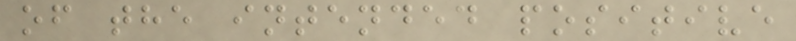of the intended positive
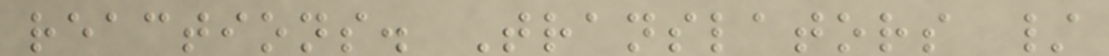reactions. Translators /
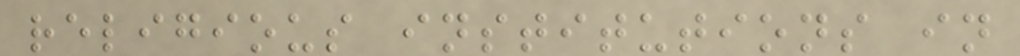religious institutions in
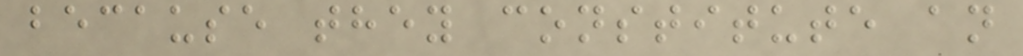because they constitute an
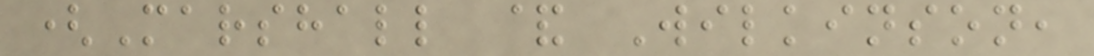(Marshall & Wilkinson,
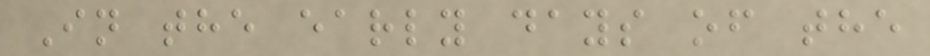In the early days of the
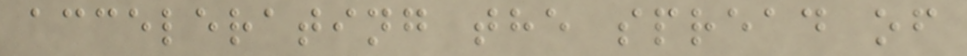accelerating the spread of
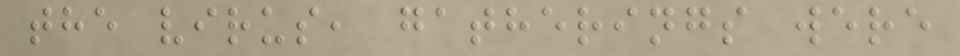the virus, gatherings were
